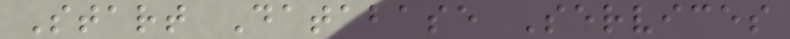Start Database Services
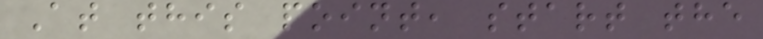At this point, start the
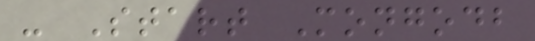- Start Mongodb
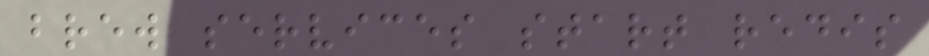brew services start redis
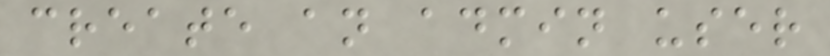create an admin user
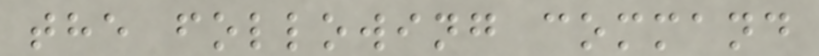the following command
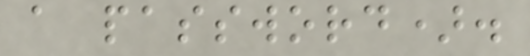a password).
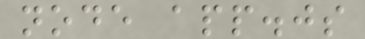node app.js
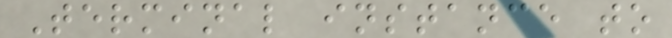Terminal instance to
